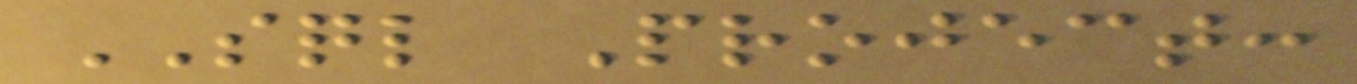SQL Project:
